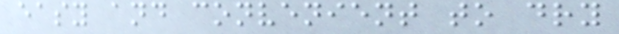easy and convenient to dry
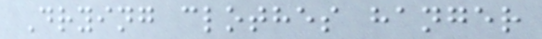Drying clothes hanger
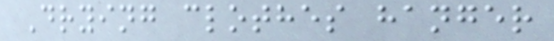Drying clothes hanger
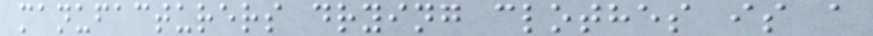manufacturers drying clothes is a
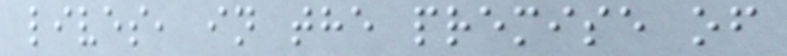lives, in the premise of
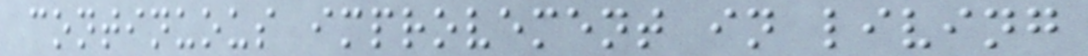continuous improvement in living
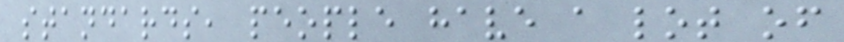standards, people have a lot of
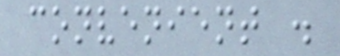convenient .
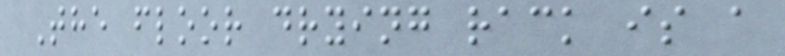The floor drying rack is a
